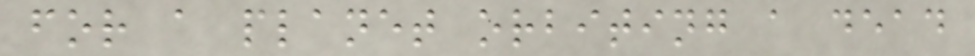for a planet orbiting a dead
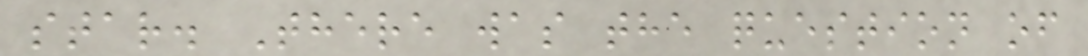star. There was the question of
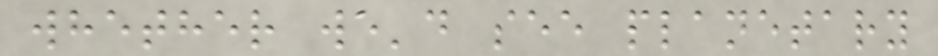whether we'd see planetary
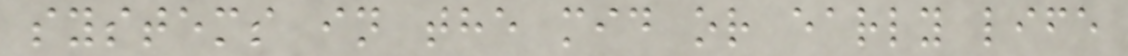systems in the mid or early life
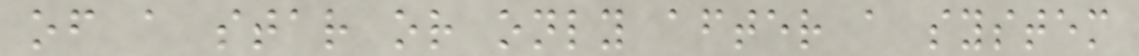of a star or only after a system
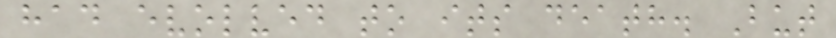had evolved to its death. But
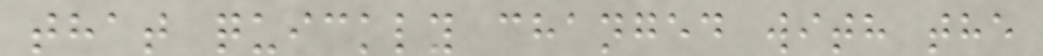that quickly changed with the
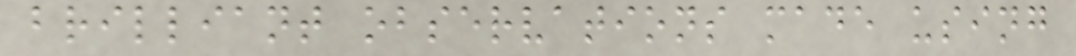brilliant observations made using
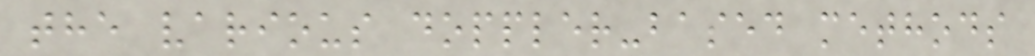the various doppler-based methods
